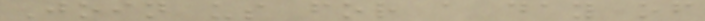Join us for a day of
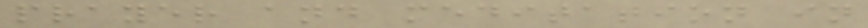prayer and meditation in
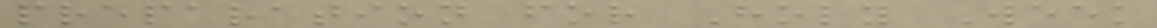preparation for Holy Week
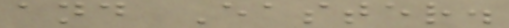and Easter.
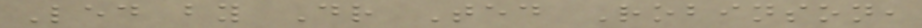Led by Dr Ted Robinson,
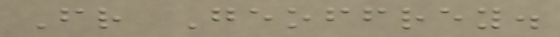Fr Geoffrey.
